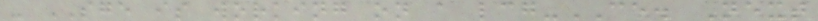- SGE is working on a lcg-CE. Next
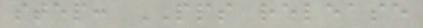step: PPS release
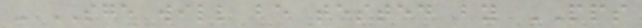- SGE will be tested by PPS
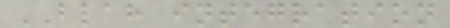BLAH integration
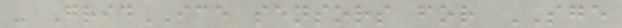- GridICE sensors for SGE
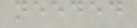needed
